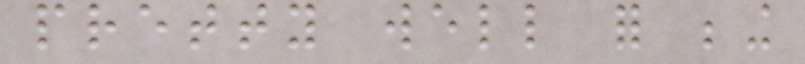pretty well for being
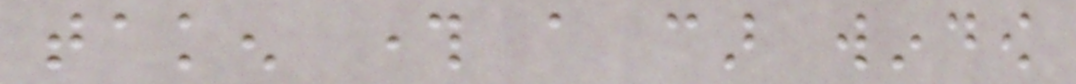taken through a car window
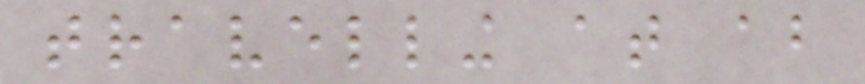travelling at about
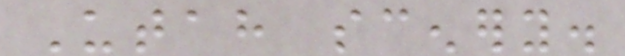Utah scenery.
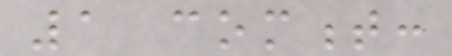1 comment:
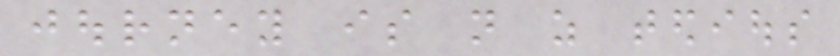journey is not as tedious
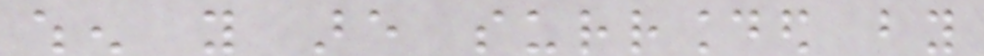when you are surrounded by
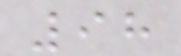98
